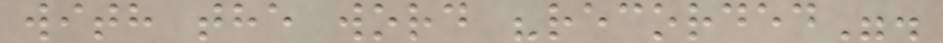with the word "recorded".
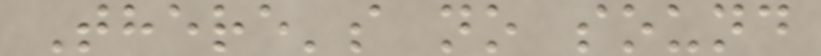There's no sound
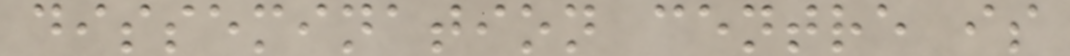dissemination centre is
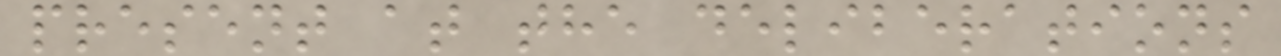present at the deliberations
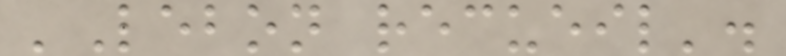'Lebon recueil'.
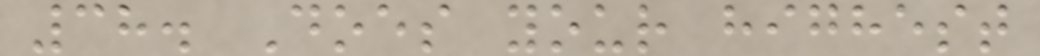38. Does your highest
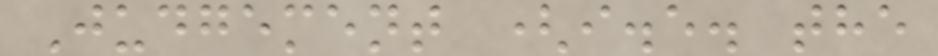Judgement (i.e. the
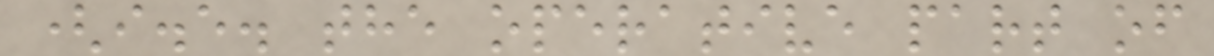(i.e. the operative part of
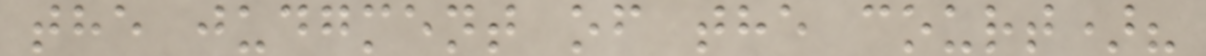the judgment of the court)?
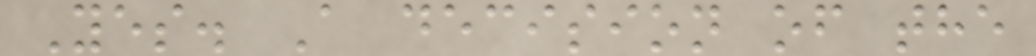Yes. A decision of the
